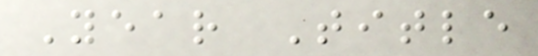Year Title
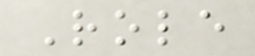Role
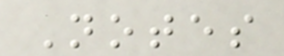Notes
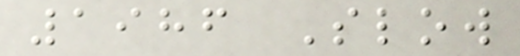1986 Slow
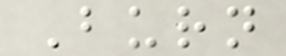Burn
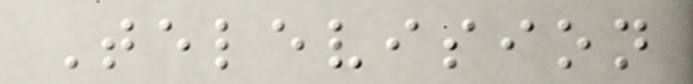Television
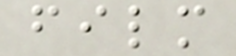film
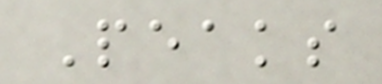Peaks
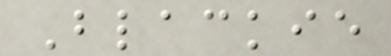Blackie
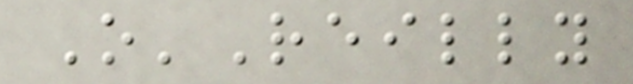O'Reilly
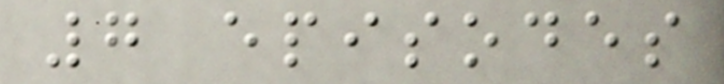7 episodes
